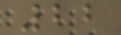22
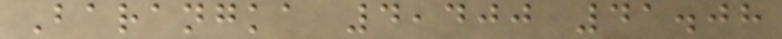Barangka 4,400 41.08
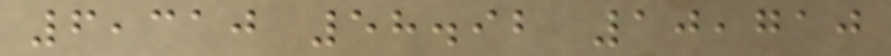6,310 58.92 10,710
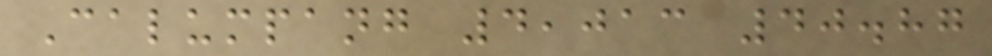Calumpang 4,013 40.87
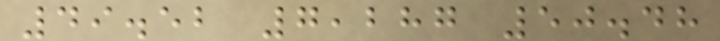49.52 7,287 50.48
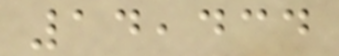14,434
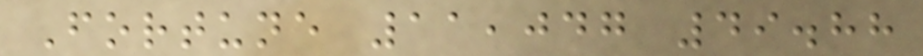Fortune 11,047 49.88
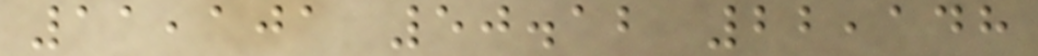11,101 50.12 22,148
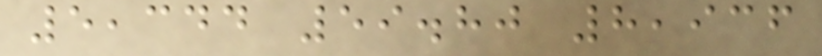5,344 59.80 8,936
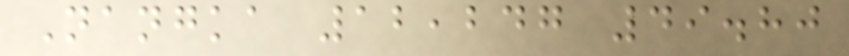Nangka 12,247 49.80
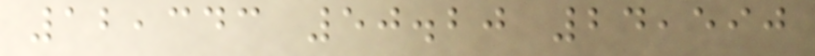12,343 50.20 24,590
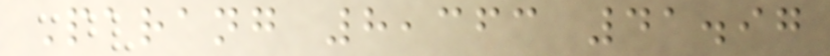Parang 8,363 41.97
